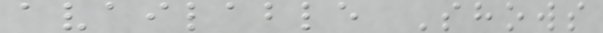available Shows
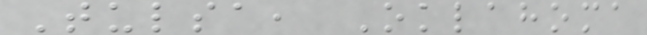Tulsa, Oklahoma
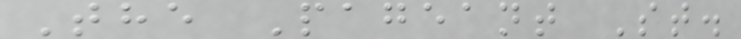The Pageant St.
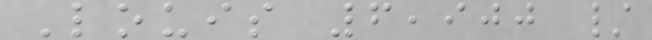Louis 6,900 /
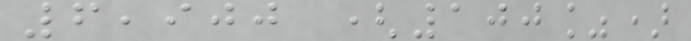6,900 (100%)
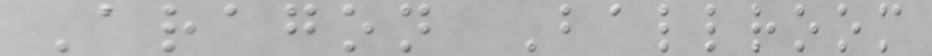Aragon Ballroom
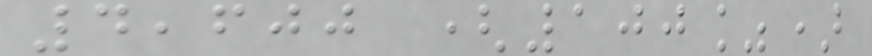4,600 (100%)
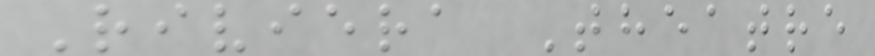Riviera Theatre
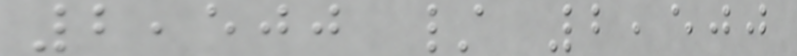2,500 / 2,500
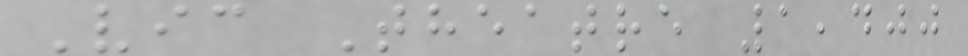Vic Theatre 1,400
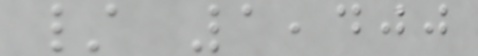/ 1,400
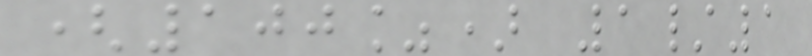(100%) 1/1
